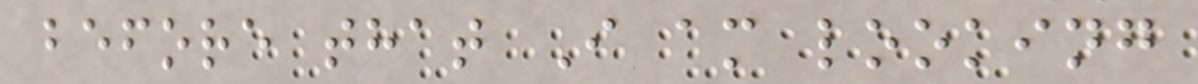before that I am looking
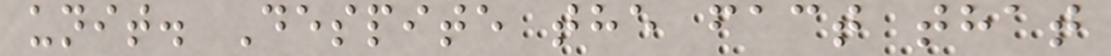unit. Despite the fact that
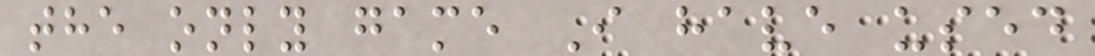the only game I have used
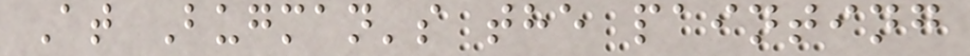At Bugman's the painting
